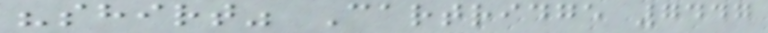"shirt" Cartridge 7447
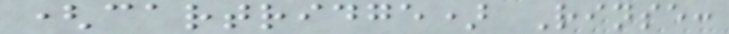(cartridge) Rinse:
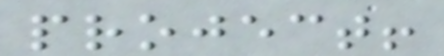project!
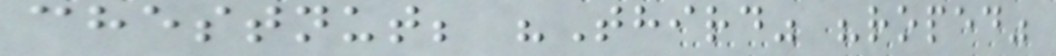chestnut; "Third" "roped"
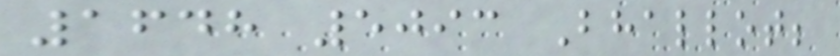1648 5093 Bhallot;
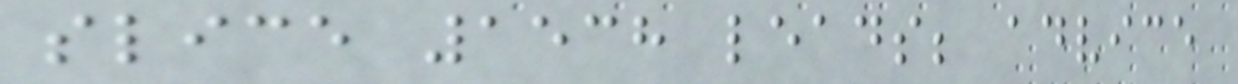slice 1538 leads; advice
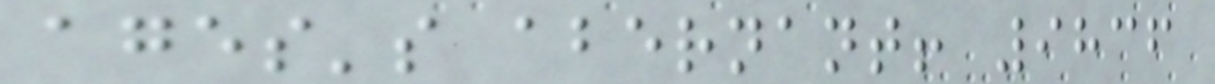ages's abernant! 9836
